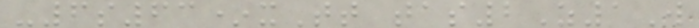-6s63*xTt tas2Z1W
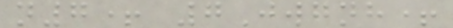n7+ 7Jwgnh+
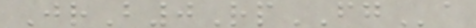JrB0RpFGa
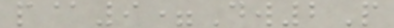p@9=Dw2P
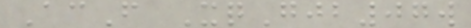AcF XqGjb07w
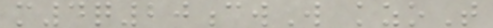m4q20cwW kzoT
